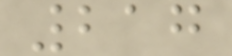217
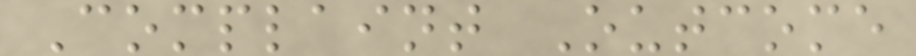Complaint Outcome
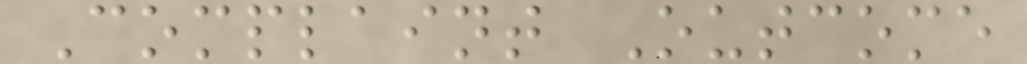Complaint Outcome
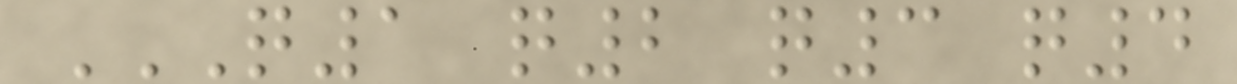Q1 Q2 Q3 Q4
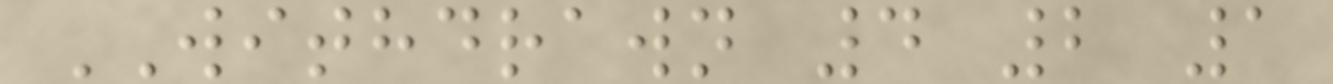WITHDRAWN 4 2 1
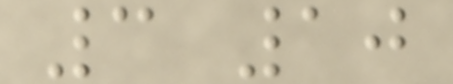3 10
